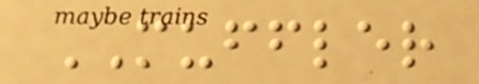MUFFLER
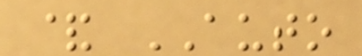& AUTO
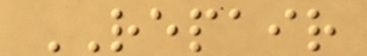REPAIR
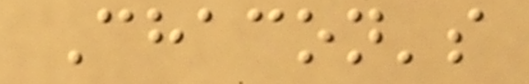Chacon's
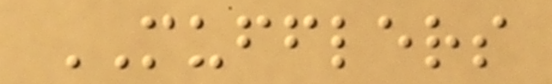MUFFLERS
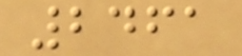2461
